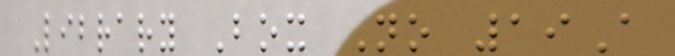Library Box No 19A
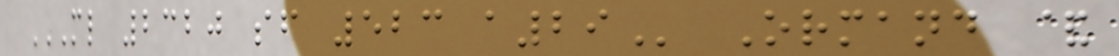ML 2320 SF 523 A29 Ormand &
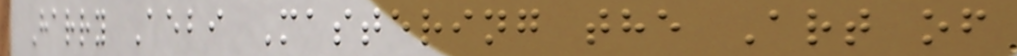Harry Aebi Mastering the Art of
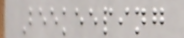Beekeeping
